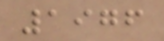1976
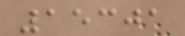15301
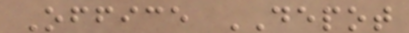Office DEPOT
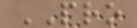PRO
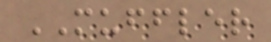MUFFLER
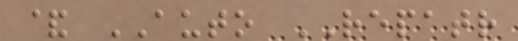& AUTO REPATR
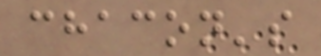chacon's
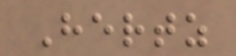Hertz
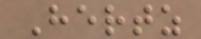Hertz
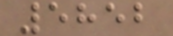5852
